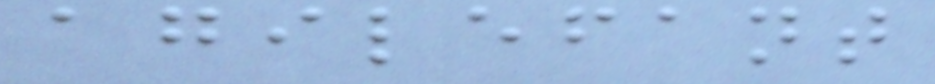agilefant
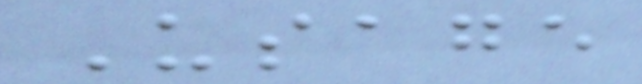Usage
